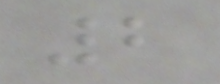2
